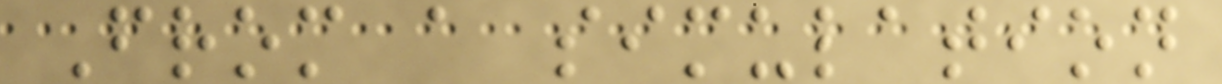From a simulation
